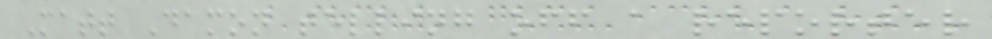Matt Damon telling off a reporter
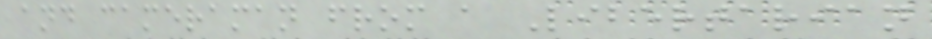and cameraman from a Libertarian
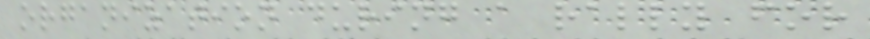organization during a rally for
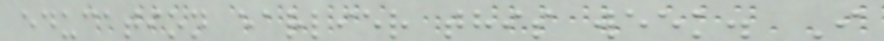education earlier this week. I
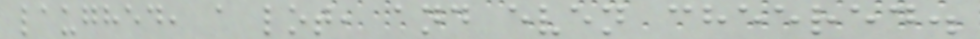laughed, a lot, and even cheered.
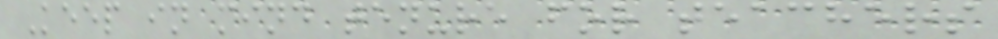Keep in mind tenure for teachers
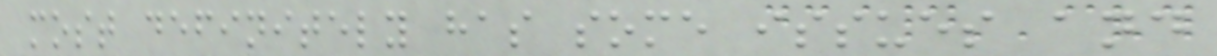most definitely has some issues and
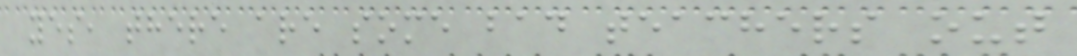yes, there are some bad teachers out
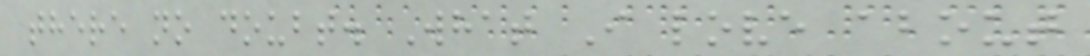there no doubt. What I love about
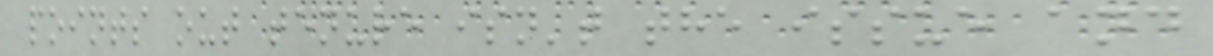points out tenure isn't the issue and
